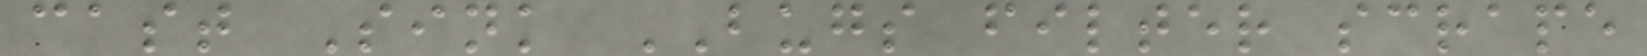cast Sink BUGS filter scrape
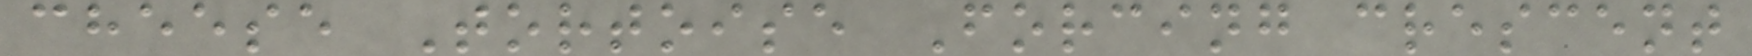cheese Tortoise Forcing crescent
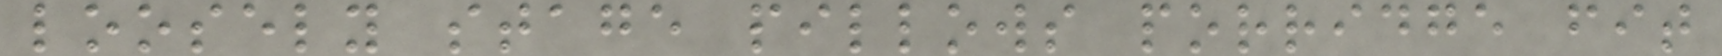loosely stage pillows porridge fit
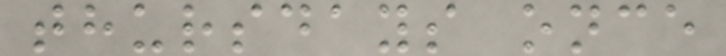thursdays once
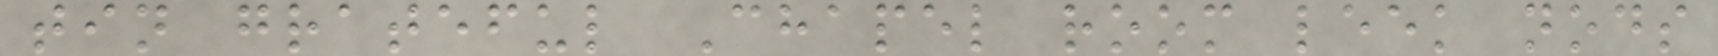tin grateful Chapel room leek nods
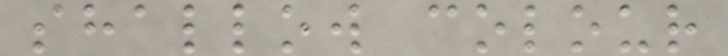shallow colour
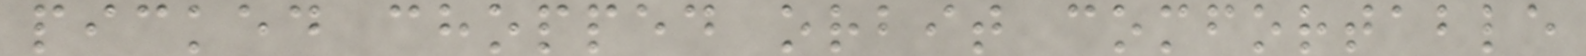picked chopped orbit comfortable
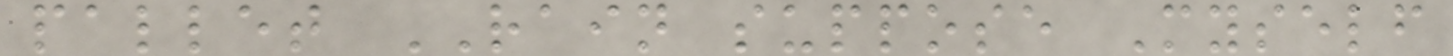pallet RAIN suppose Myself
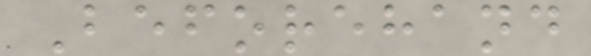Beforehand
